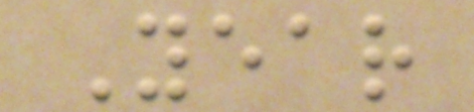Year
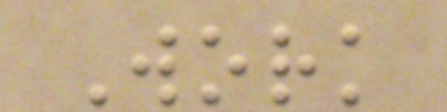Work
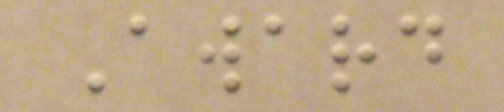Award
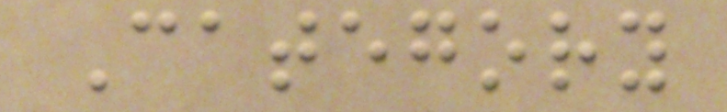Category
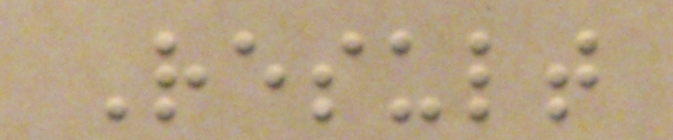Result
